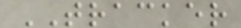TRACKER
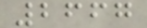2667
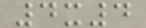4x4
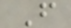F
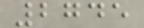2745
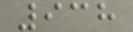938
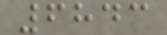6843
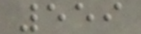559
